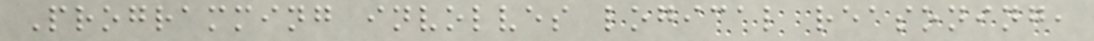Programming involves logical reasoning,
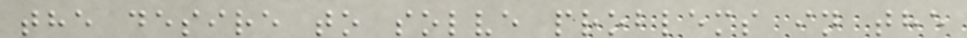the desire to solve problems in the
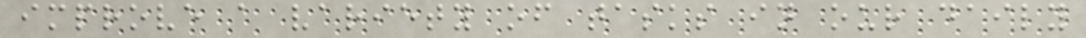improve a variety of tasks in our daily
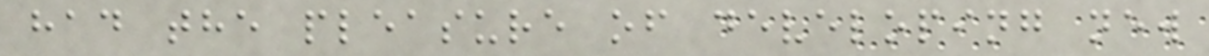had the pleasure of developing new
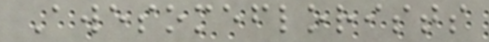Awesomeflorists
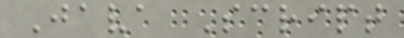Java Script
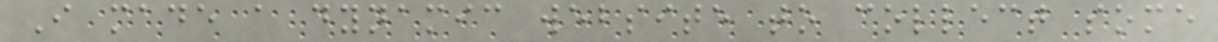I made a dynamic website to collect some
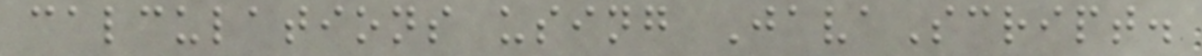calculations using JavaScript.
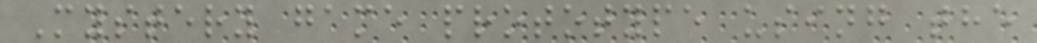Mystery game prototype using the
